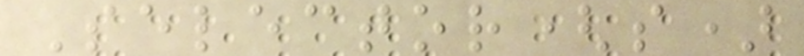Selector(s)
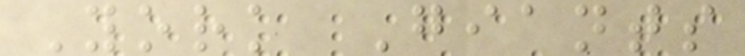York Giants
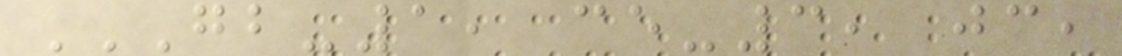GB-1, CE-3, JC,
